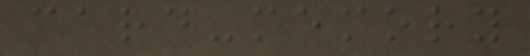card-memory
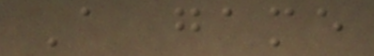A game
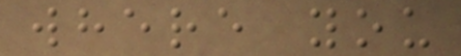where you
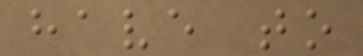have to
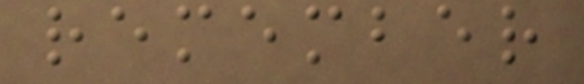remember
